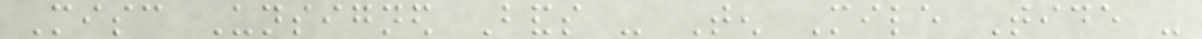Misc Unsigned Bands - Ten Mile Tide -
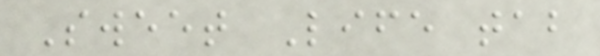Sweet Life tab
